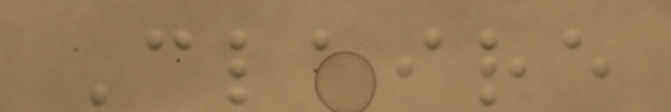Claire
